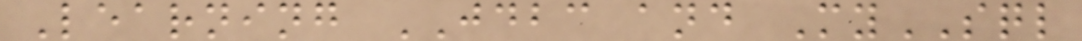Learning JDBC and MySQL
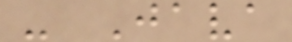- Java
